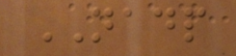NADP
